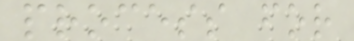process for
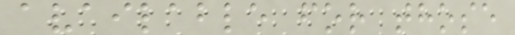available for those
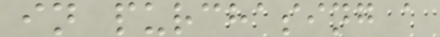in purchasing a
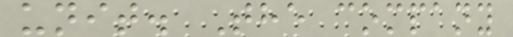unit. The company
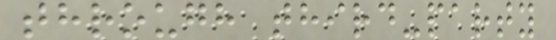through third-party
